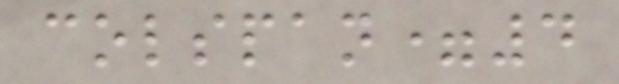colspan=4
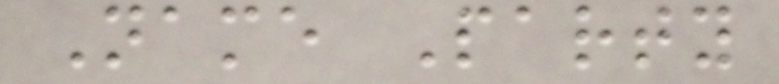Name Party
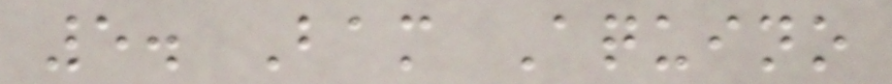5. Bam Aquino
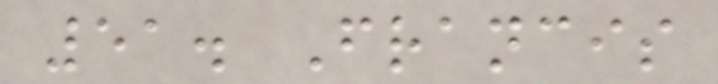51. Francis
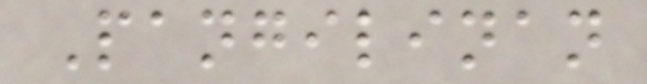Pangilinan
